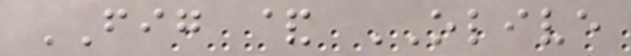FIG & OLIVE
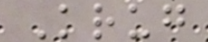Krug
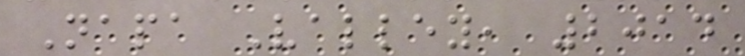Napa Valley, 2014
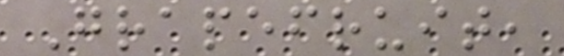Grapefruit,
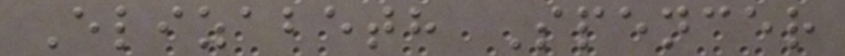Elizabeth Spencer
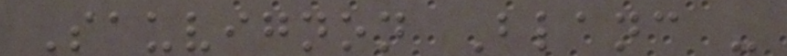Sauvignon Blanc -
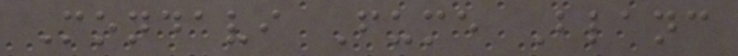Mondavi Fume Blanc
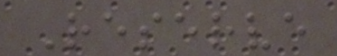Reserve
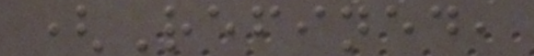(Refined,
